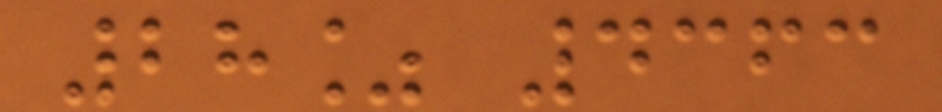28% 4363
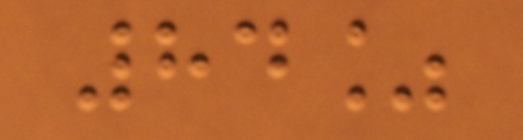84%
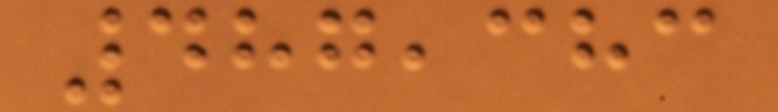487,383
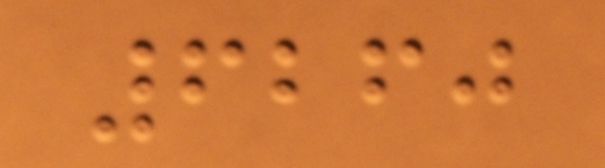6260
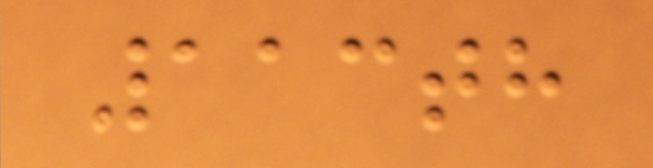113th
